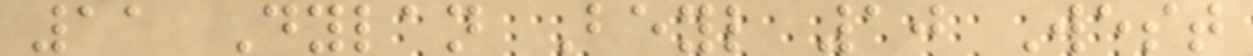11 Dylan Beyl 10 West
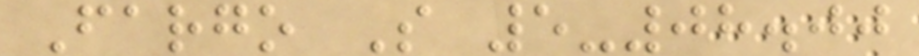Fargo S 5-08.00
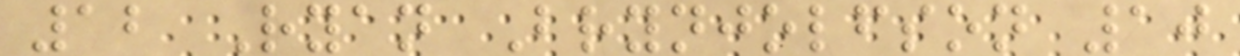12 Ryan Brynjolfson 10
